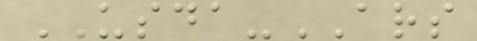USDA-ARS
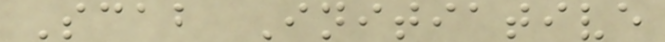Scab Initiative
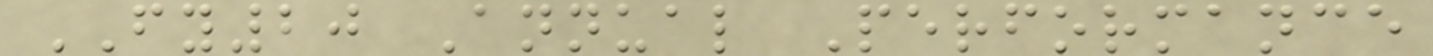FY20 Annual Performance
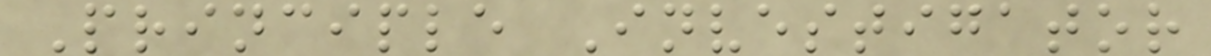Principle Investigator
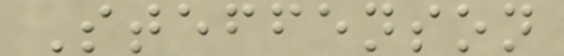Steffenson
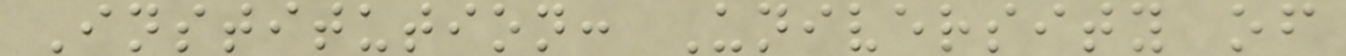Institution: University of
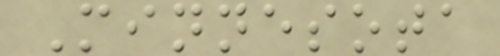Minnesota
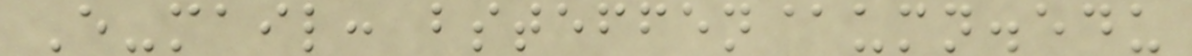E-mail: bsteffen@umn.edu
